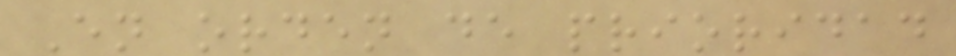En orden de prioridad
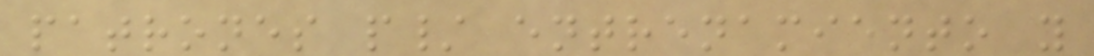patrones p/ entrenamiento y
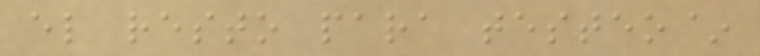el resto para testeo~
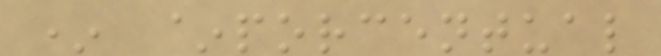* ~porcentual
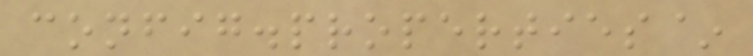config.properties~
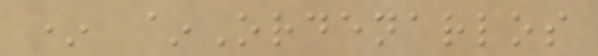* ~Ordenarlos
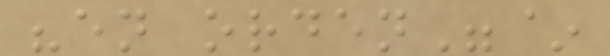"en orden"~
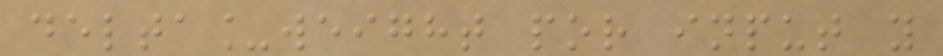delta_weight por input y
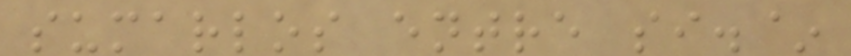sumarlos entre si.~
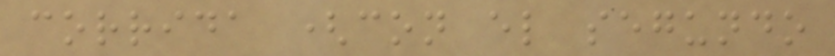corrida (con el segundo
